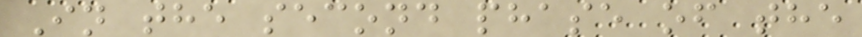In the second phase of the
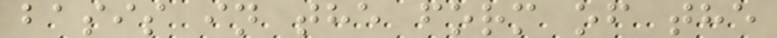basis in the form of the
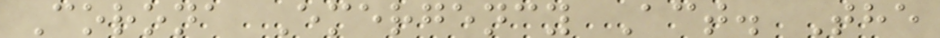Corona Emergency Act. The
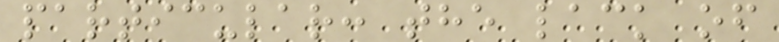particular: the lack of
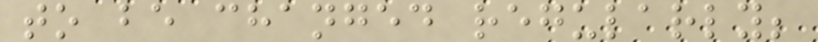to be changed regularly;
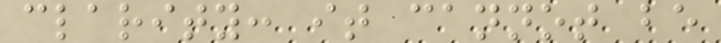clarity: it cannot be
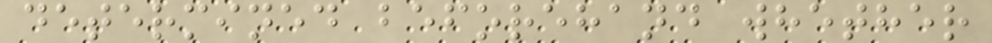determined beforehand whether
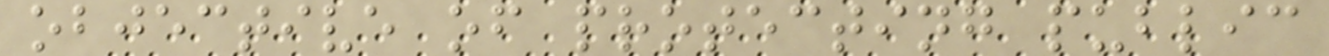objective of protecting public
